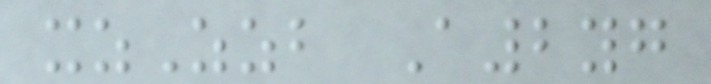xzZzb A2yg
